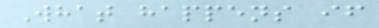What happens if
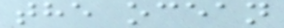the ocean
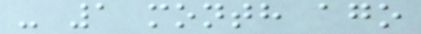- 1 month ago
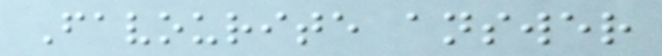Favourite answer
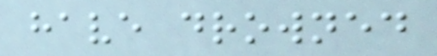have drowned
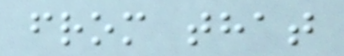from that
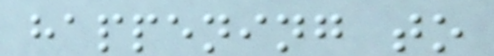happening to
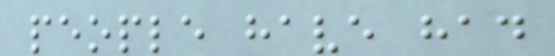people have had
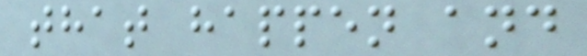that happen and
